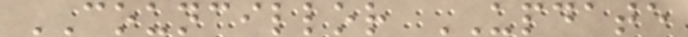COUNCILLOR UPDATE
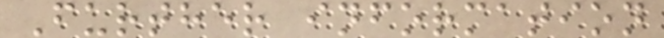Further information
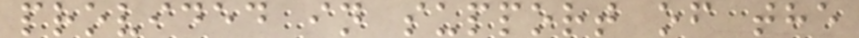provided in support of the
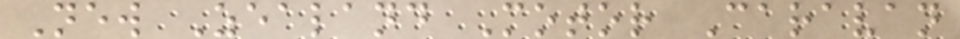New Zealand Motor Caravan
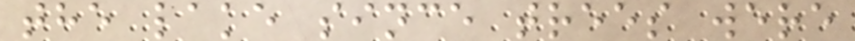the lake since trees were
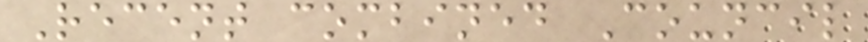Recent combined Council
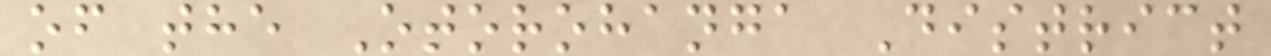of the Otorohanga District
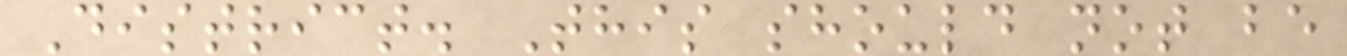District. This should not be
